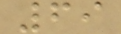69
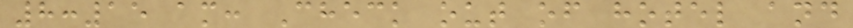8:15 am: Check out of hotel and
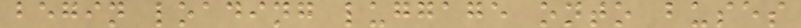begin loading luggage onto buses
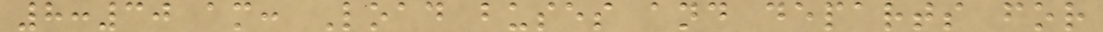8:30 am: Load buses and departs for
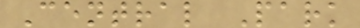Central Park
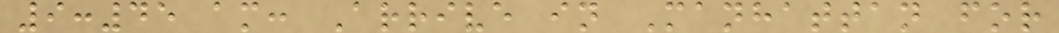9:45 am: Arrive in Manhattan for
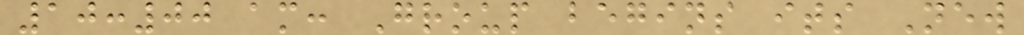10:00 am: Group begins its New
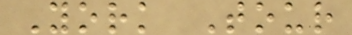York Tour
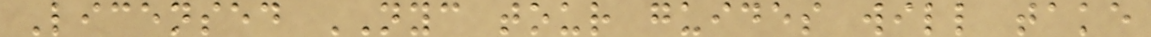Licensed NYC tour guides will take
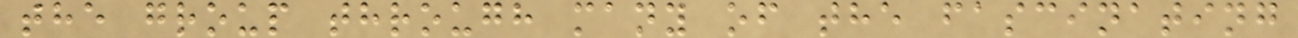the group through many of the fascinating
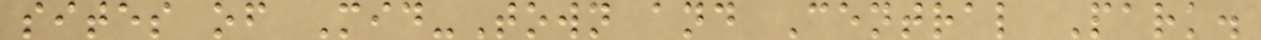sites of Mid-Town and Central Park.
